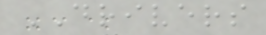DRIVERS
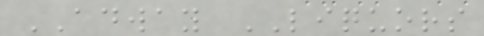ADWAY LIQUORS
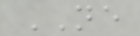NE
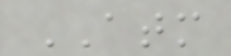ATM
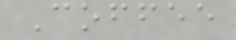Coffee
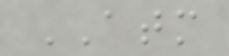ATM
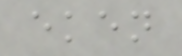eken
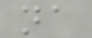na
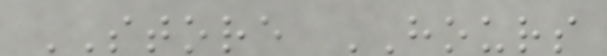STORE HOURS
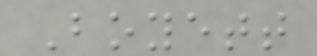Boyett
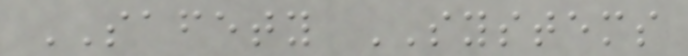SAFETY SYSTEMS
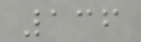136
